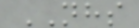NHS
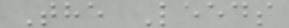The Leeds
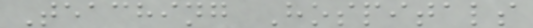Teaching Hospitals
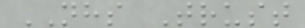NHS Trust
